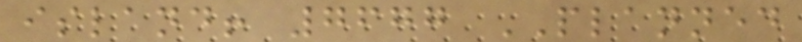island! 7677 PLANNED
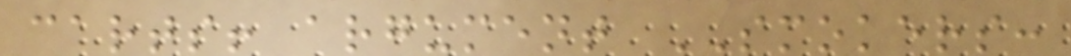carts! argument SMOKERS:
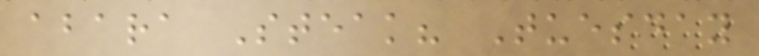abara Steak? Tuesday
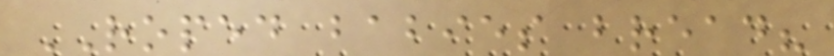ROPED babies bread?
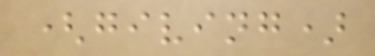(giving)
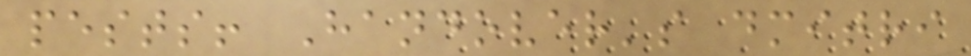pests! Handover's dmitri
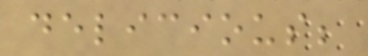delicious;
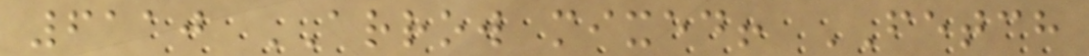6110 ARROW mixed! FETCH
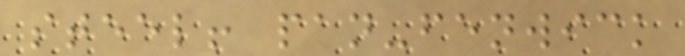steel! pan-fenwick
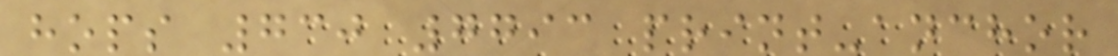hops 730 7793 print-anchor
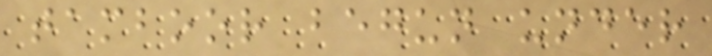tamboor begun under
